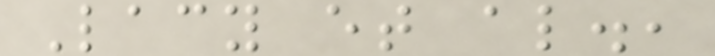Lacy et al.,
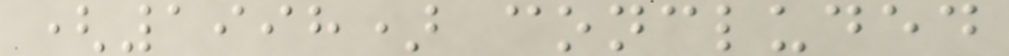(1998) concluded
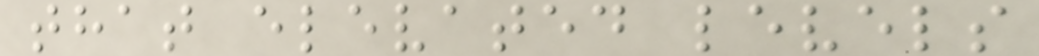that elevated levels
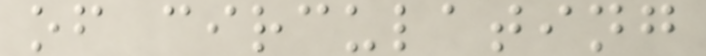of circulating
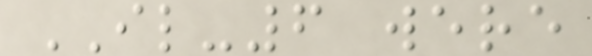IL-6 were
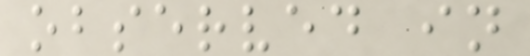observed in
